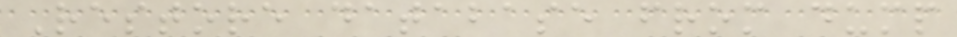Restore database from dump
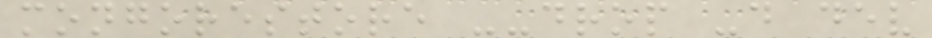mongorestore --drop -d dev
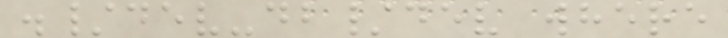./dev-db/dev where
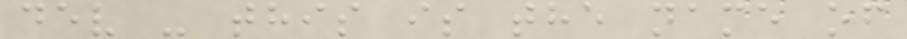dev - this is the name of
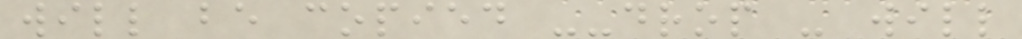will be copied --drop - will
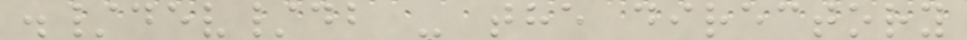./dev/db - the directory
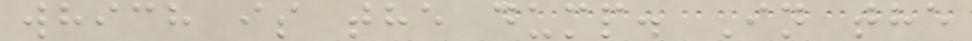which is the dump. In the
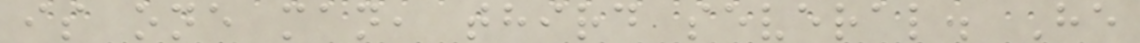is one man, third several. He
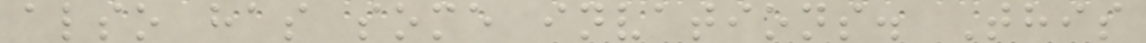also has some invations. This
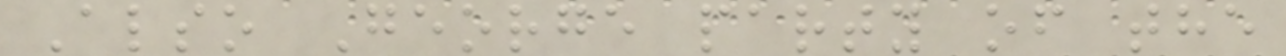Also George party of the
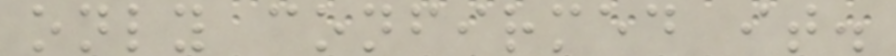only confirmed it.
